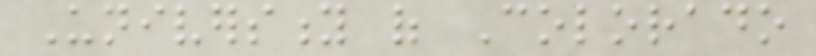University of Colorado
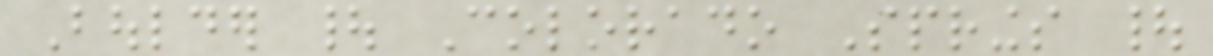Boulder | Colorado Springs |
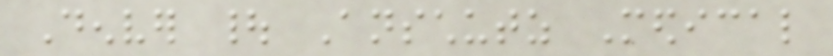Denver | Anschutz Medical
